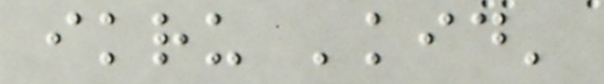ikru 'kid'
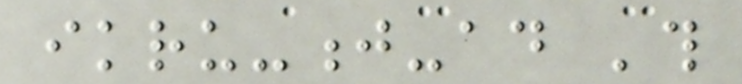ikru-j-ad 'this
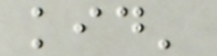kid'
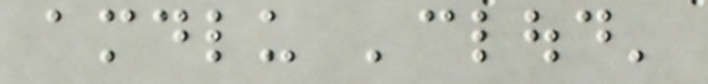amdlu 'cloud'
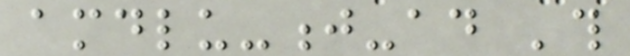amdlu-j-ad 'this
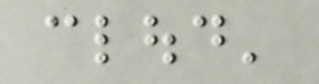cloud'
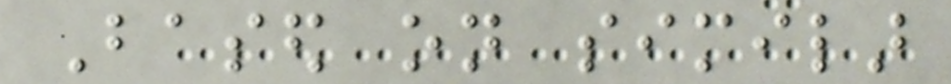Based on similar
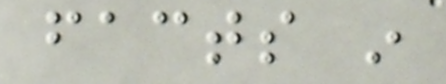facts in
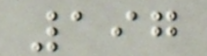197
